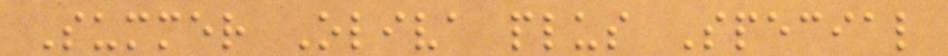Summer Oliva plus Special
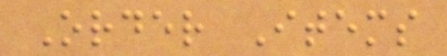Order Items
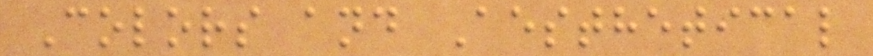Colors and Aesthetical
